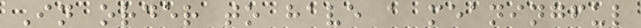In order to have a meaningful
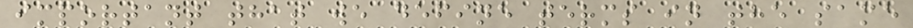important that we define terms in the same
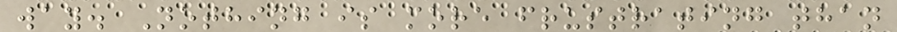way. Nothing is more frustrating than
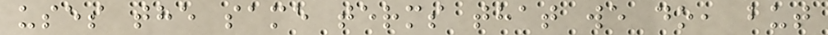uses the same terms that we do, but
